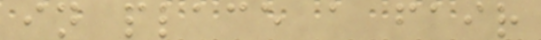in place a fair
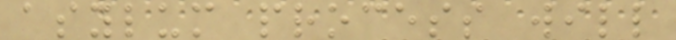asylum process will
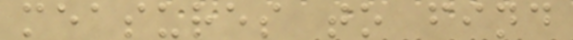measures to find
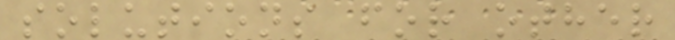solutions for other
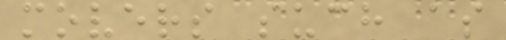movers such as
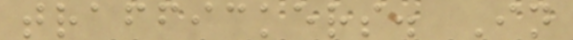traffickers. In
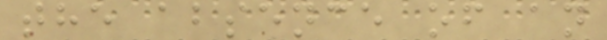the absence of an
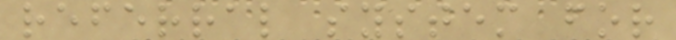referral system for
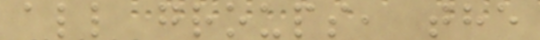all groups, the
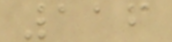116
